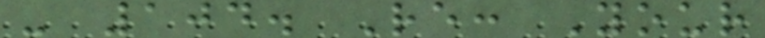- 104. Re: Your
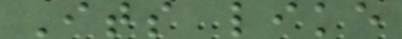Its like
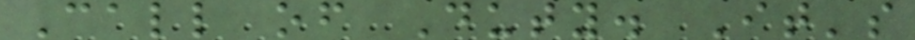Call of Duty. It's
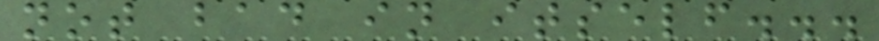not bad in itself...
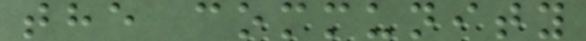the community
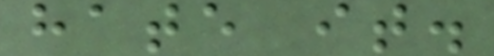hate it.
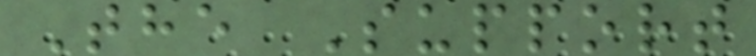The Support
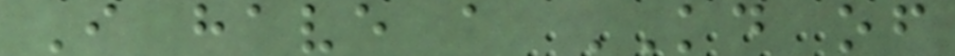I have a KD of
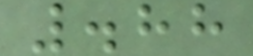.88
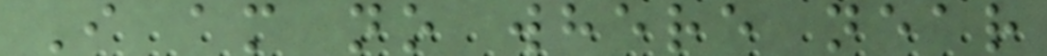I am no where near
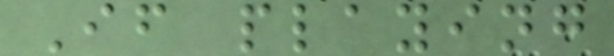If playing
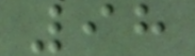98
